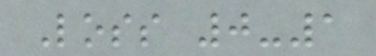Loss 0-1
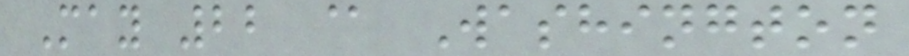May 22 @ Washington
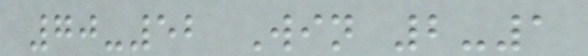70-52 Win 2-1
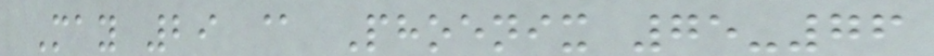May 29 @ Phoenix 75-76
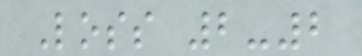Loss 2-2
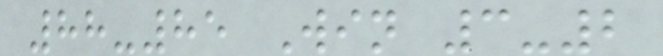88-85 Win 3-2
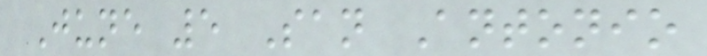June 5 San Antonio
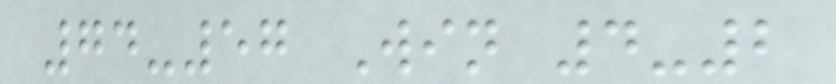74-57 Win 4-2
